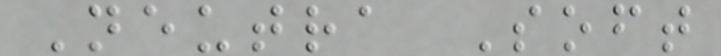Neutra Soft
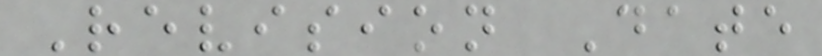Revision Date
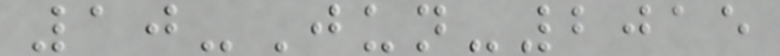10-Jun-2015
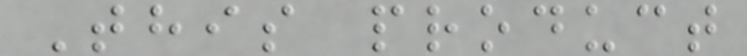This product
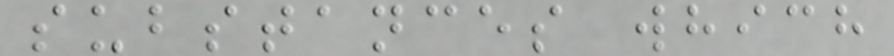substances which
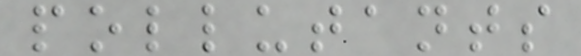pollutants
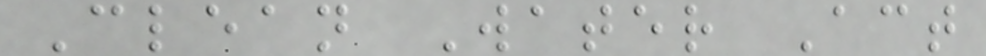Clean Water Act
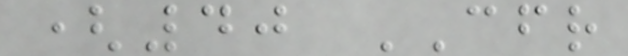(40 CFR
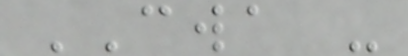CWA -
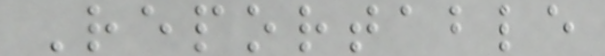Reportable
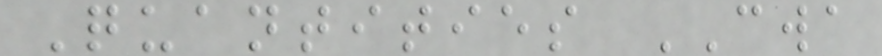Quantities CWA
